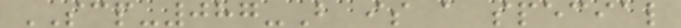SCP-087-B is a special
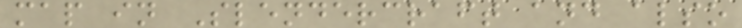map in Slendercraft and also
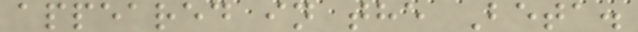appeared in the Beta.
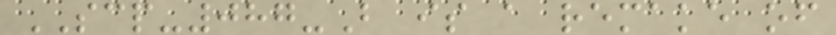SCP-087-B is a remake of
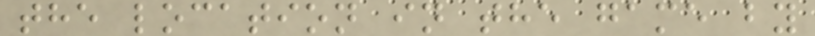the location in the game by
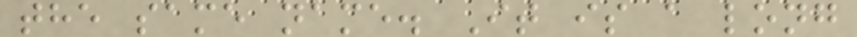the same name. It is a long
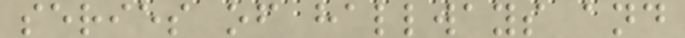series of hallways and
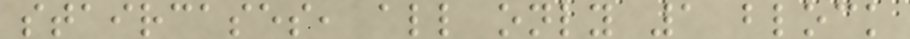staircases, all only 1 block
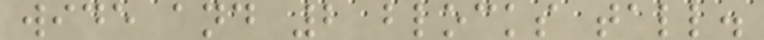wide and 2 blocks tall.
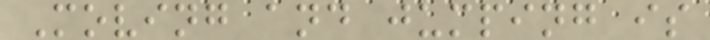Moving and jumping is
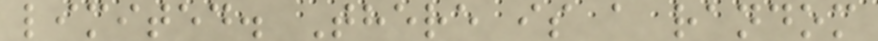limited. There is a random
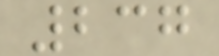237
